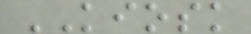KIOSK
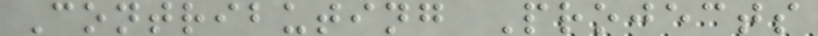Contributing Projects
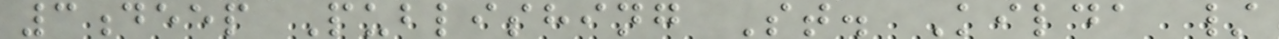3deep Publishing St. Kilda /
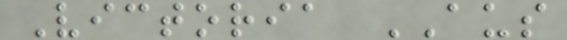Victoria AUS
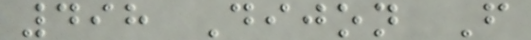498 Dijon F
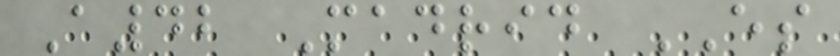A42 Madrid ES
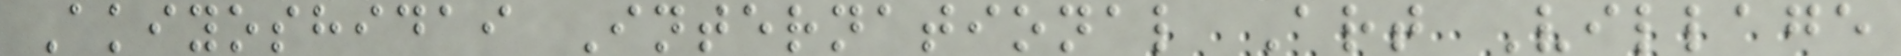Akiyoshidai International Art Village
